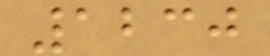1230
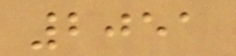2051
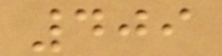409
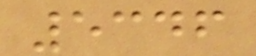5346
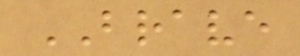BRAVE
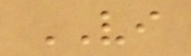VI
